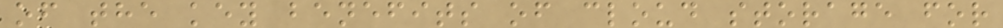of the key benefits of cloud storage for
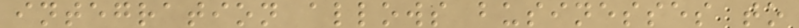integration allows businesses to
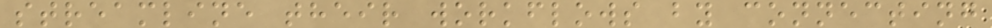streamline their workflows by connecting
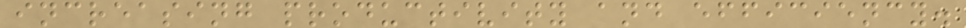increasing productivity and efficiency.
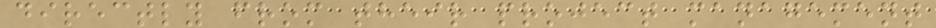directly from their project management
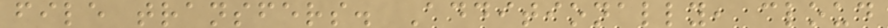file transfers. Additionally, cloud
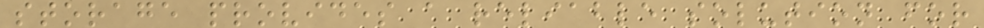storage provides a reliable solution for
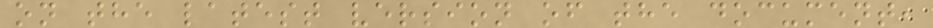on the latest version of the document,
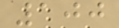100
